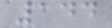144
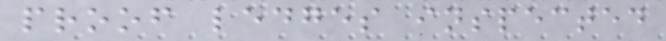proof ledges inspected
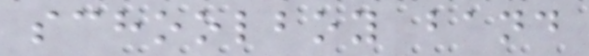schoolboy band
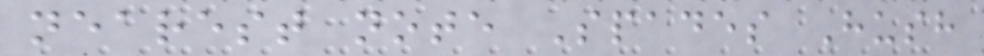nearest note Spades Hush
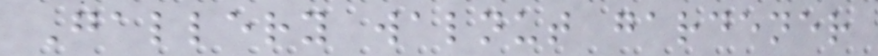Gallery walnut gardener
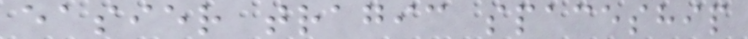easier tragic spaceship
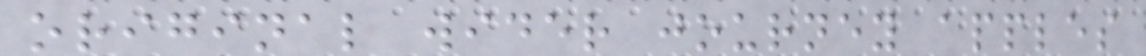original wider journey apples
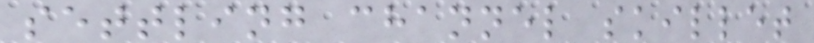settling channel skillet
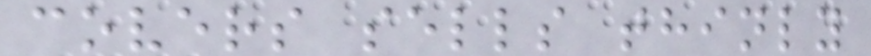covers sells thinly
